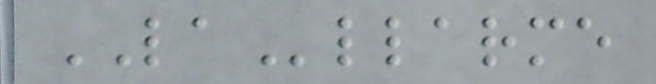LAllarme
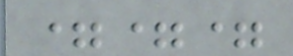===
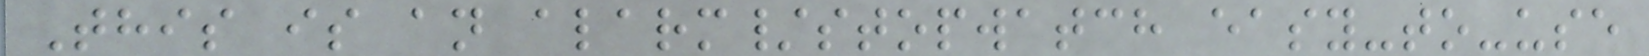This is an alarm/stopwatch easy-to-use
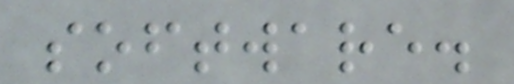software.
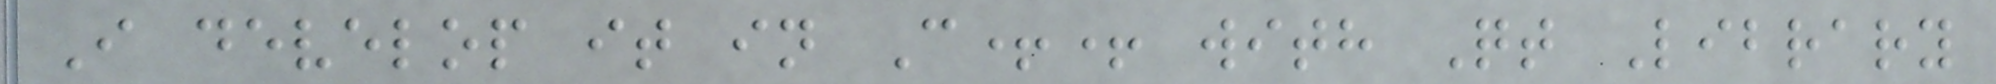I develop it in C++ with Qt Library
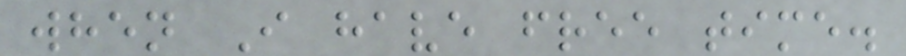when I have free time.
